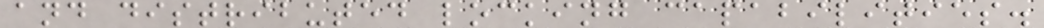and distributed locking capabilities.
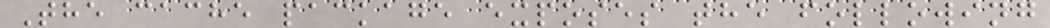The cache package exposes the following
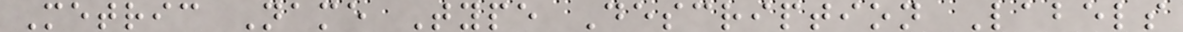Metric Name Type Description Labels
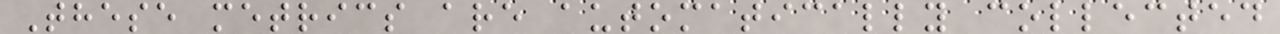These metrics are automatically collected
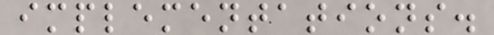implementations.
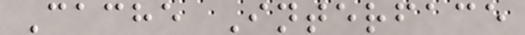Cache Interface
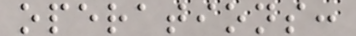operations:
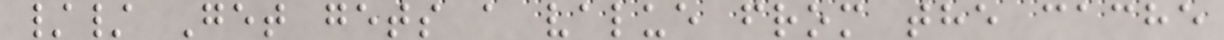// Get gets a value from the cache
